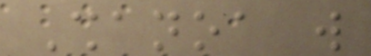Shanoa will
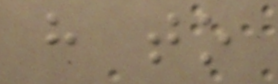have to
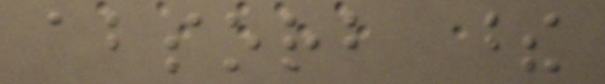absorb these
